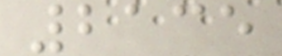2135
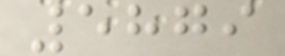5879
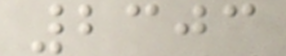2303
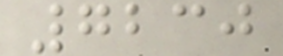7230
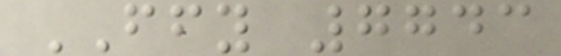FFY 7743
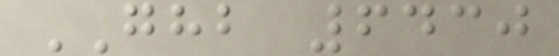GHB 6430
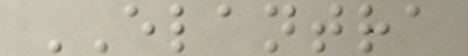ELANTRA
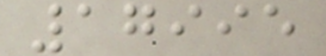17995
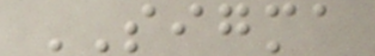SIGMA
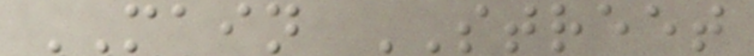MAIN STREET
